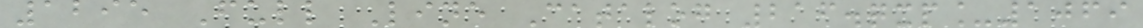1295 Full Line Catalog 216.qxp_1069
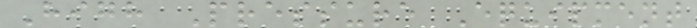High Pressure Equipment
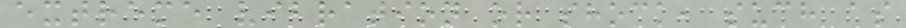extreme vibration or shock, such as
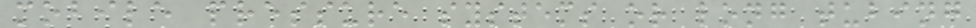mobile pressure systems or long tubing
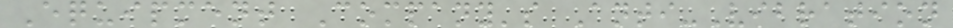Equipment Company's Anti-Vibration
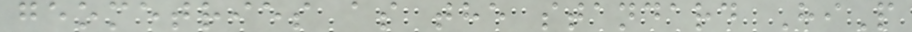geometries as the standard HiP
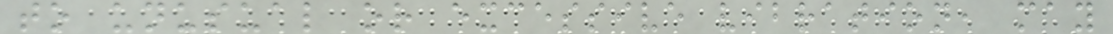to unusual or excessive vibration, may
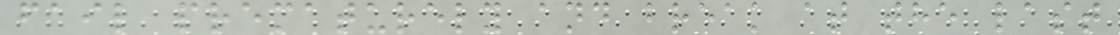fail prematurely and break at the last
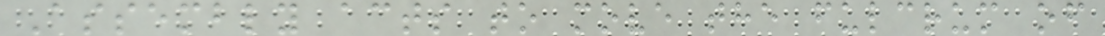Assembly acts to move the fulcrum of
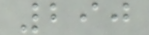290
